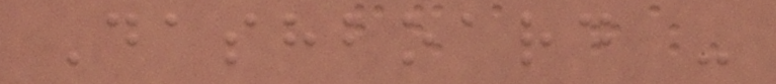Dashboard -
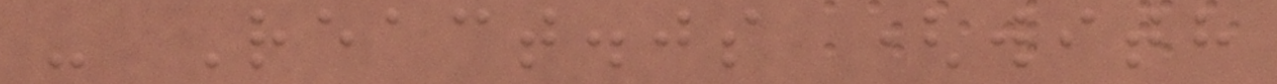- React.js (with
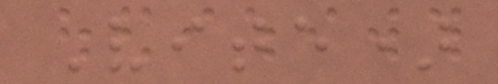Vite)
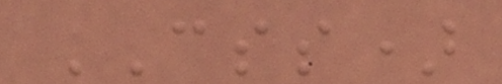CSS)
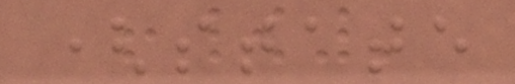(state
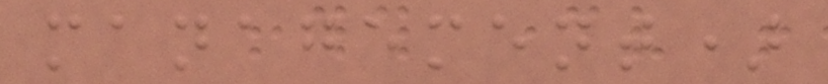management)
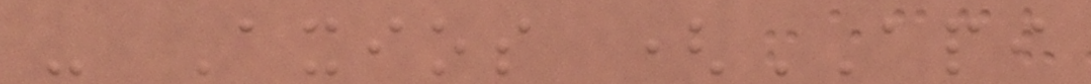- Axios (API
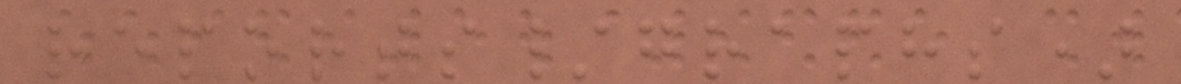reports/graphs)
